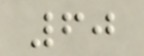60
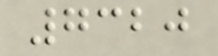7320
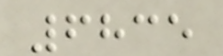6835
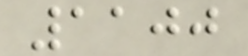1100
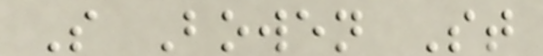S Bowen St
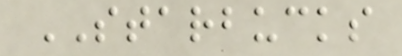STARBUCKS
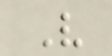V
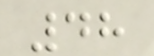48
